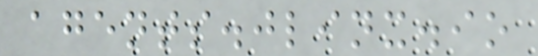agents.jlinx.io
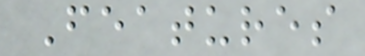Features
